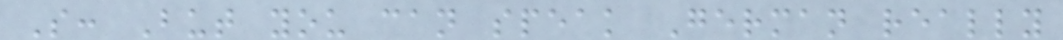S: But you can speak German really
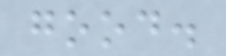good.
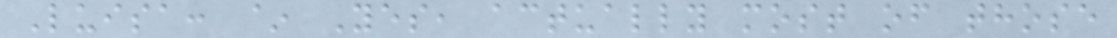Luisa: ~ Yes, actually most of those
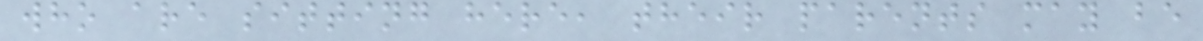who are sitting here, their parents may be
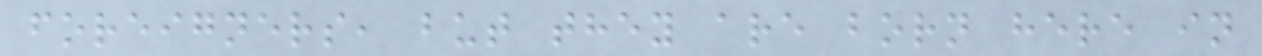foreigners, but they are born here in
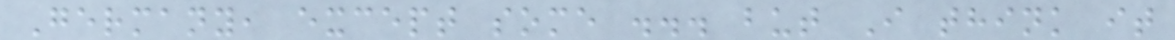Germany, except some ... but I think it
